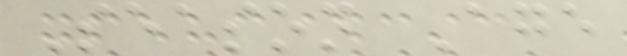Season Age
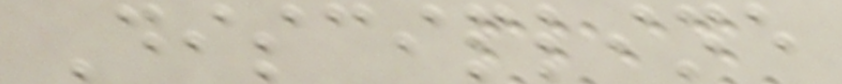Discipline
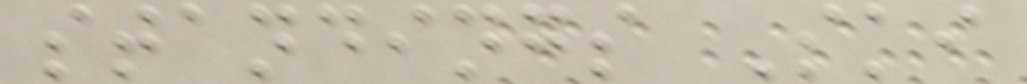standings Ski
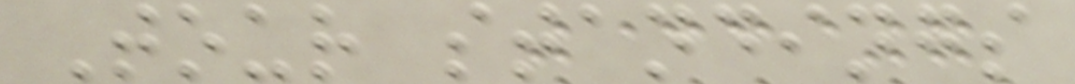Tour standings
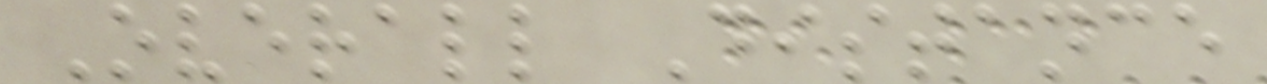Overall Distance
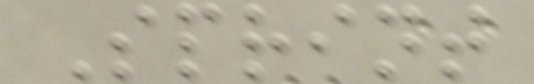Sprint
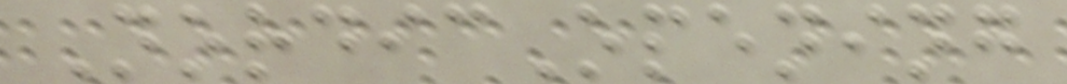NordicOpening
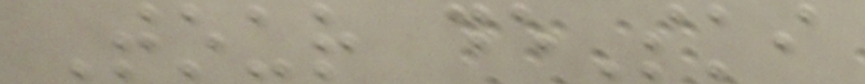Tour deSki
